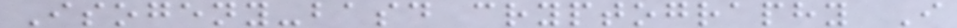Isogeny-basd cryptography I
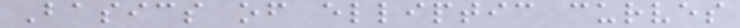Basics of elliptic curves
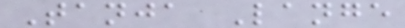Tanja Lange
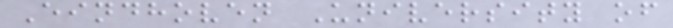Eindhoven University of
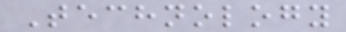Technology
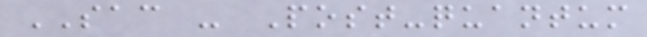SAC - Post-quantum
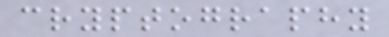cryptography
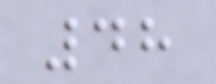48
